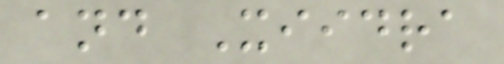and Xiidra
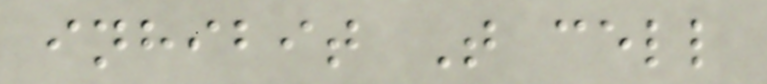inhibit T cell
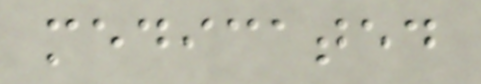medicated
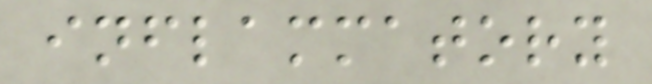inflammatory
